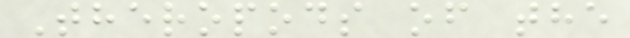Theropods of the
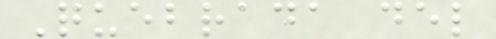Quebrada del
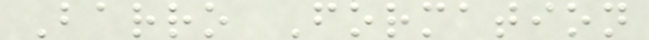Barro Formation
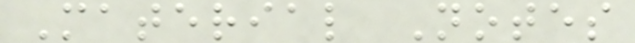Material Notes
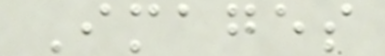Images
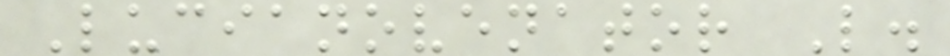Lucianovenator L.
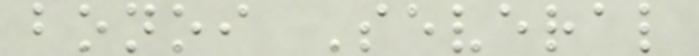bonoi Several
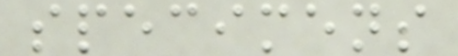specimens
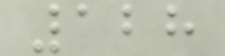128
